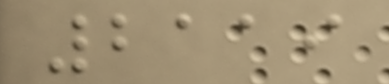2119
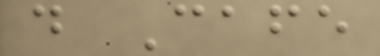d Cafe
